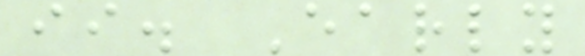ii. Early
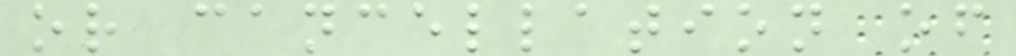or cancellation of
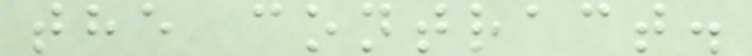the contract.
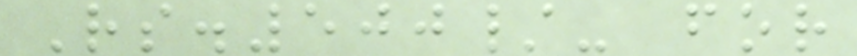Rs.500/- for
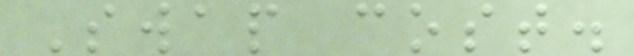Swap cost.
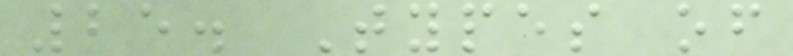25. Types of
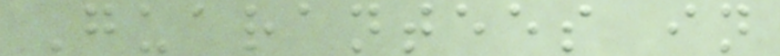Guarantees in
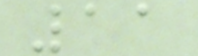11
